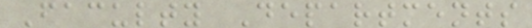Faculty Departments
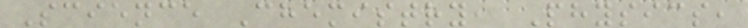Science Chemistry, Physics,
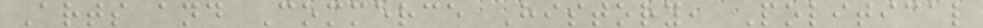Arts and Commerce History, Political
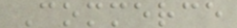Commerce
